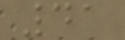41
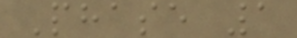Phase 1
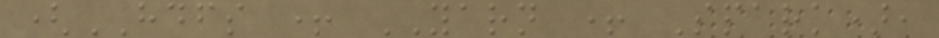(HDFS + YARN + Spark),
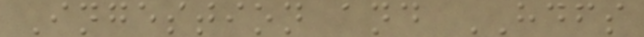Ingestion and HDFS
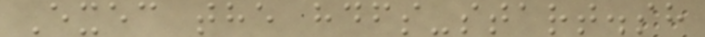Exec the hdfs-start.sh
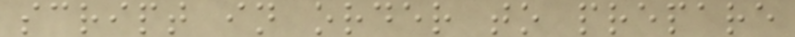script in order to prepare
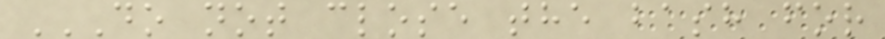DO NOT CLOSE THE BASH FOR
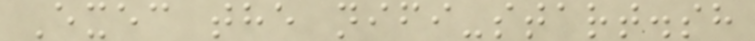Exec the nifi-start.sh
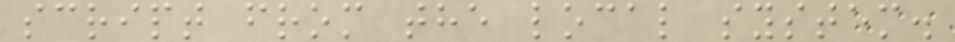script from the local system.
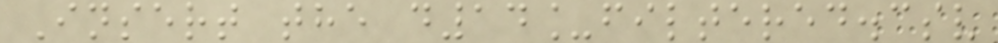Insert the d14_filtered.csv
